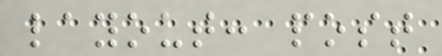layout: post
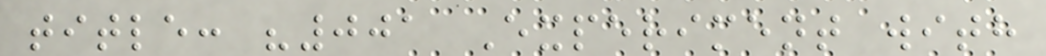title: "001 Experiment with
